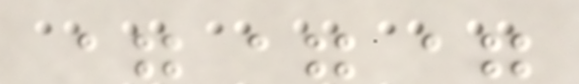===
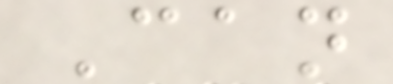Can
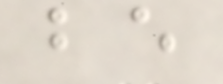be
